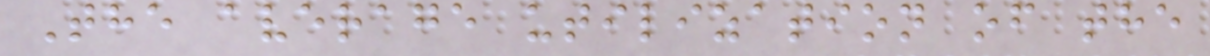The average utilization of the
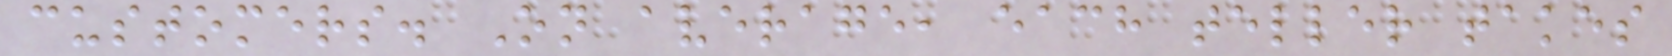customers. On average, each teller takes
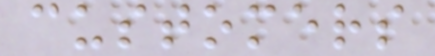customers
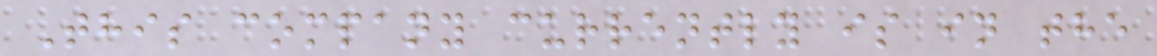This company currently is in the
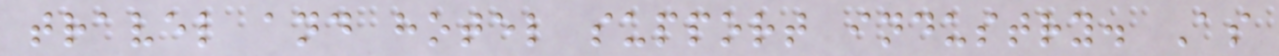travel and hotel support industry. As
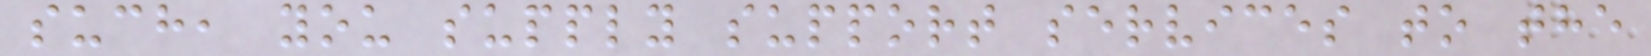such, you supply support services to the
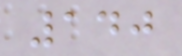140
